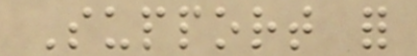Support for
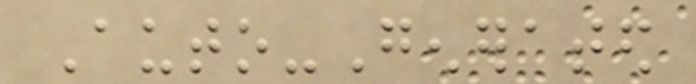Auto-Generated
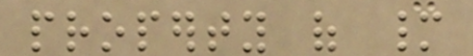property of many
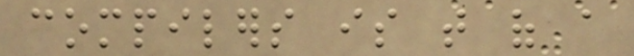compilers is that of a
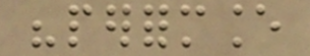"performance
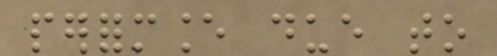performance due to
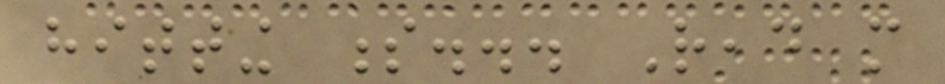hitting s... Read more
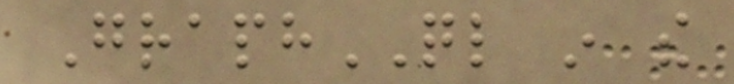GraphQL in the
